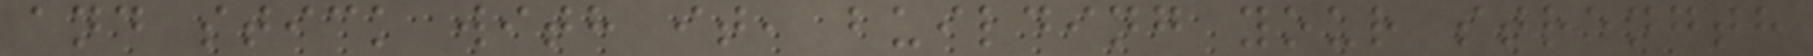and stick with it, building your strength
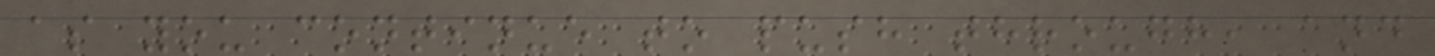as you continue to push through, and
